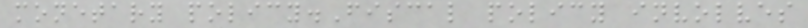monetary policy.Fiscal policy involves
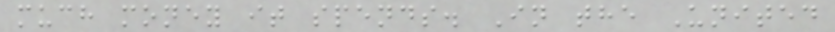much money it spends. In the United
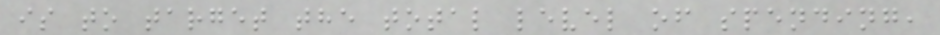is to target the total level of spending,
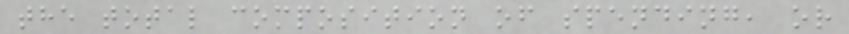the total composition of spending, or
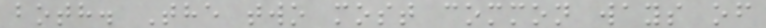both. The two most common ways of
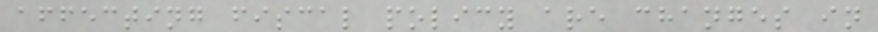affecting fiscal policy are changes in
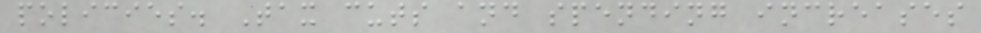policies. Tax cuts and spending increases
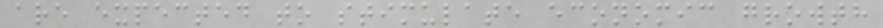are expected to stimulate economic growth
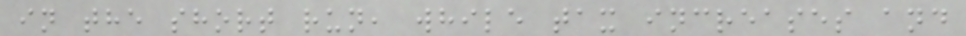in the short run, while tax increases and
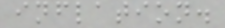inflation.
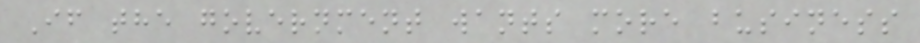If the government wants more business
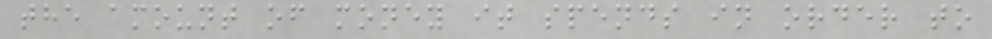the amount of money it spends in order to
